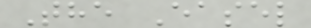The Easel
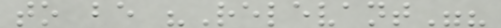to be "Relevant"?
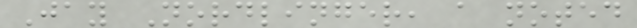Jay Nordlinger, a noted
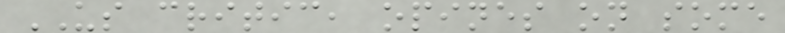US critic, opines on some
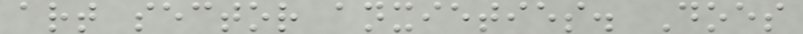art sector anxieties. Does
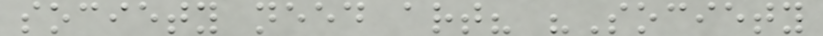society need art? "Society
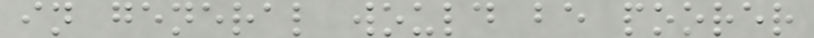in general would be poorer
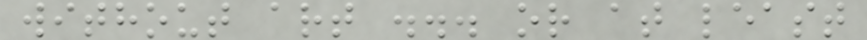without art ... or at least
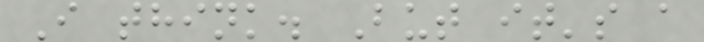I think. But it's a
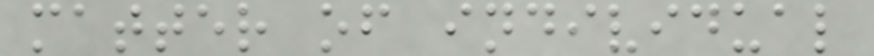matter of individual
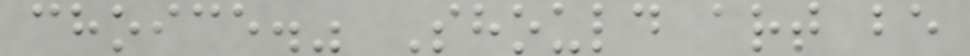choice." Should art be
